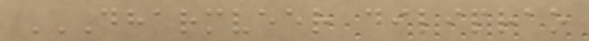DHARMVEER DILIPRAO
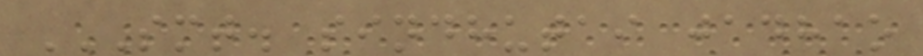SMT. SINDHUTAI JADHAO
